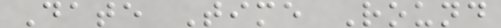Date Time Round
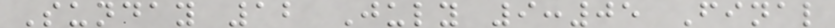Sunday 12 July 9:05 Final
